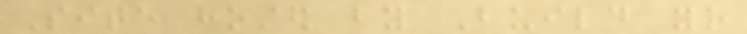Site hosted by Build your
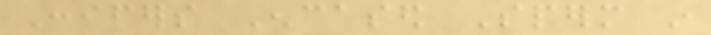Conifers Encased Sperm in
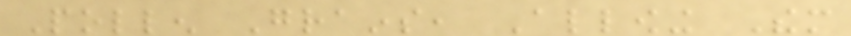Pollen Grains, Allowing Them
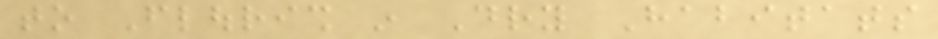to Flourish in Dry Habitats
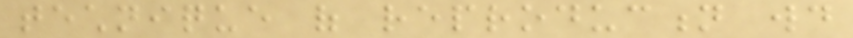technique of reproduction would
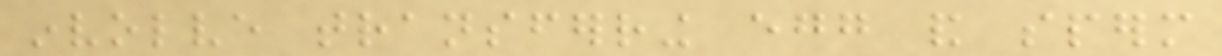involve transferring egg and sperm
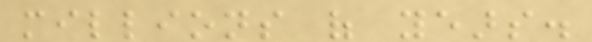millions of years.
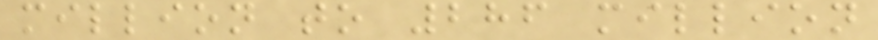million to 286 million
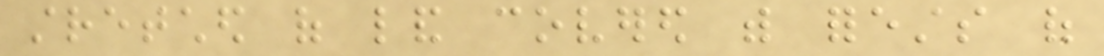stretched of land covered with forests of
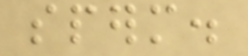sperm.
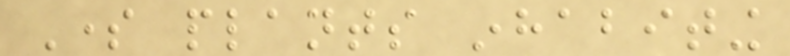Some plants inhabiting
